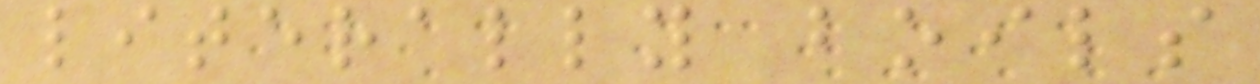literally boils
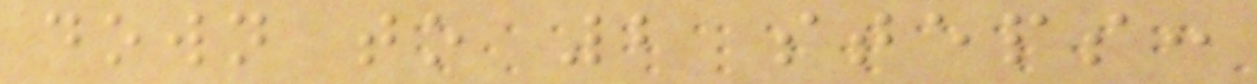down to 2 steps:
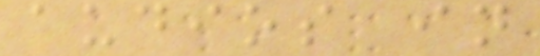audios in
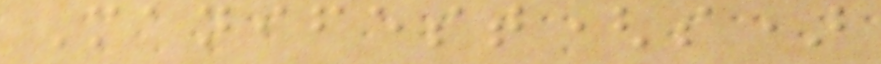Manifest(s)
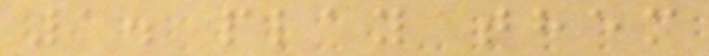1. play them
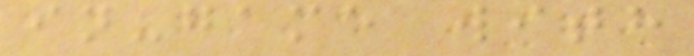in-game with
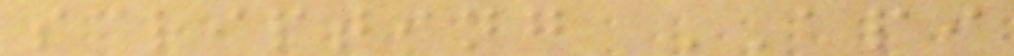scripting API
